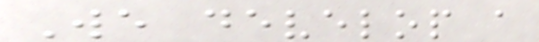We develop a
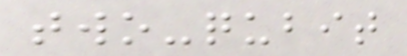two-qubit
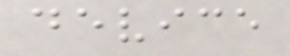device
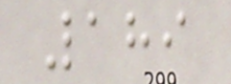189
